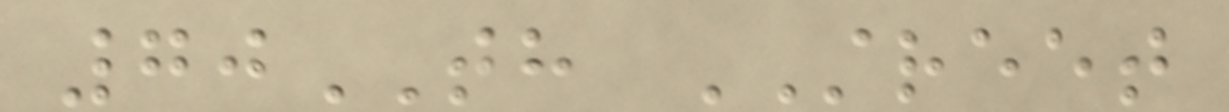70TH STREET
